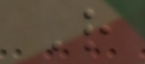R
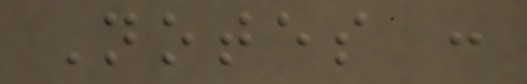Notes :
